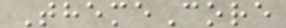ThemeCore
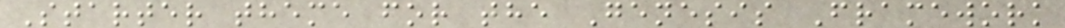Starter theme for the Genesis Framework
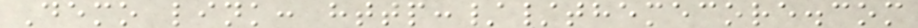Demo link: http://themecore.com
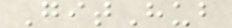GitHub
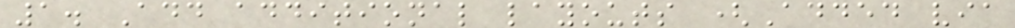1. Add additional layouts (Added via
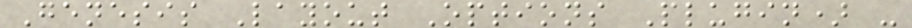Genesis Layout Options Plugin) -
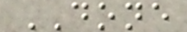DONE
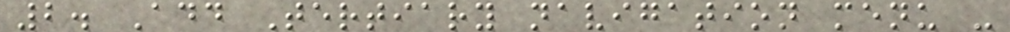2. Add Tertiary navigation menu -
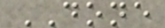DONE
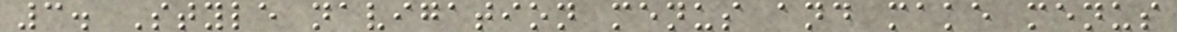3. Style navigation menus and make menus
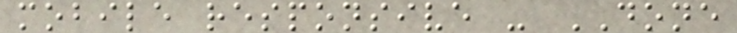mobile responsive - DONE
